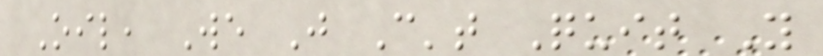Oil, We Just Can't Quit You
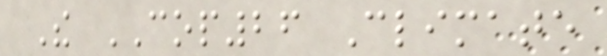The COP26 Climate
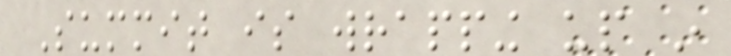Summit is wrapping up in
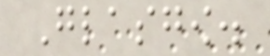Glasgow.
